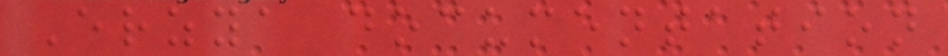Erzya documentation
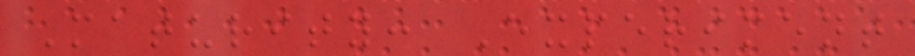Maturity: Experiment
